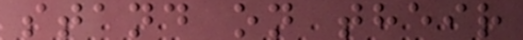stand on their
